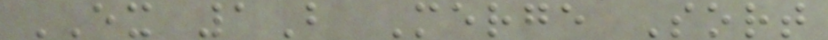EX 1B Merge Sort
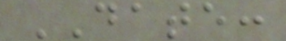DATE:
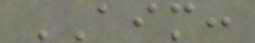AIM:
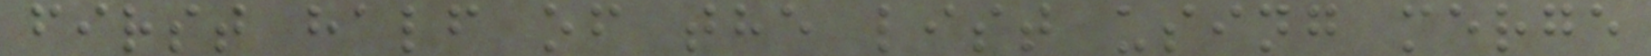first half of the list using merge
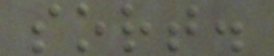sort.
